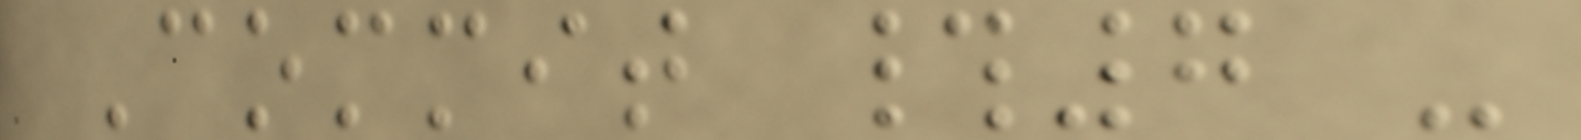Commit #7 -
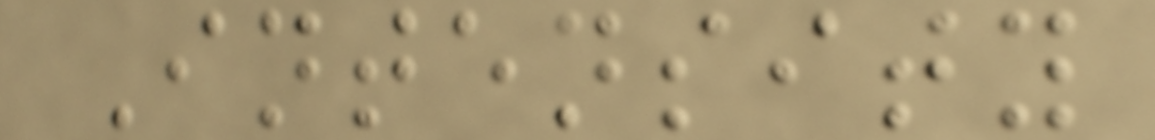Intensity
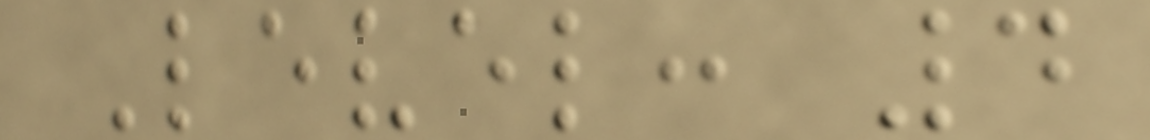Level: 4
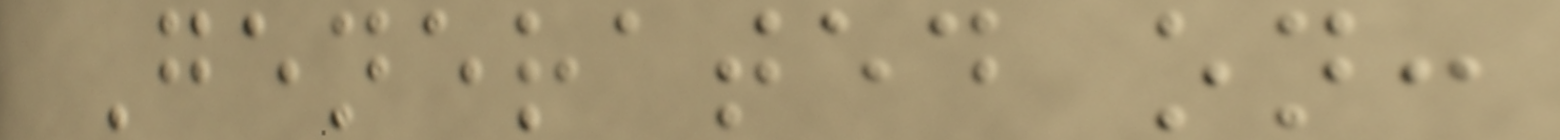Generated on:
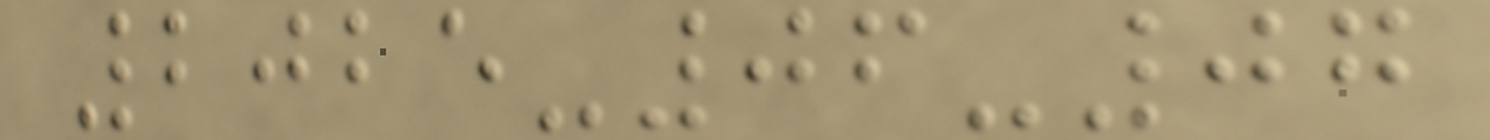2025-06-07
